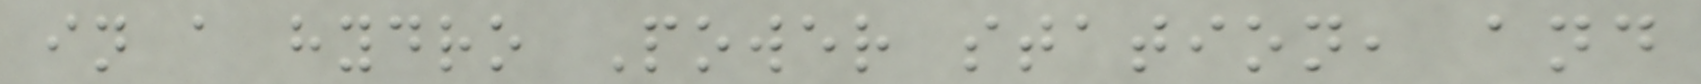in a hydro Power station, and
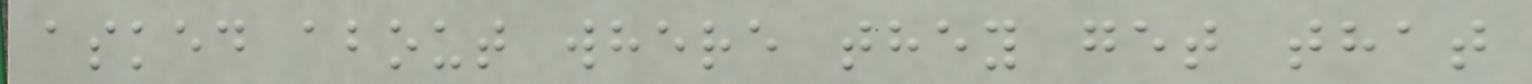asked about where they get that
